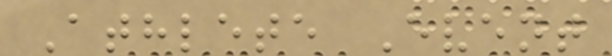Athlete Event
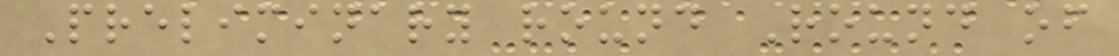Preliminary round Round of
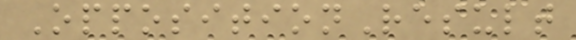OppositionResult
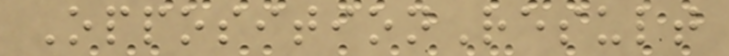OppositionResult
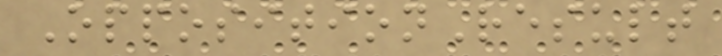OppositionResult
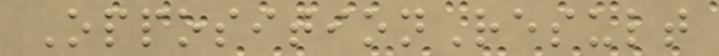OppositionResult
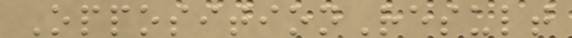OppositionResult
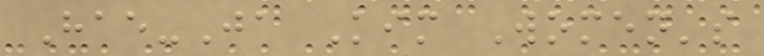Hae-Ja Kim Women's
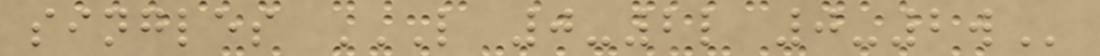singles L 0-2L 0-2W
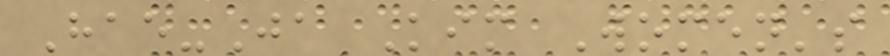Hae-Ja Kim Women's
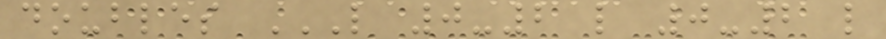doubles L 0-2 L 0-2 L
